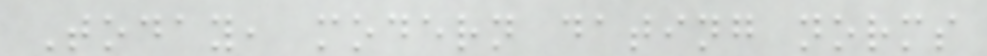Today, modern dating norms
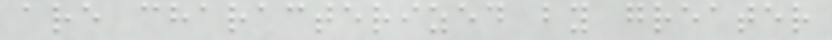are characterized by greater
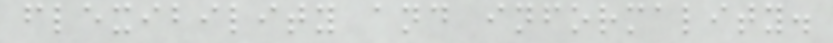flexibility and informality.
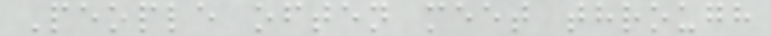People often meet through
